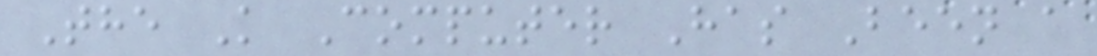The K Computer Has Been a
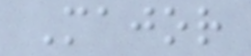Major
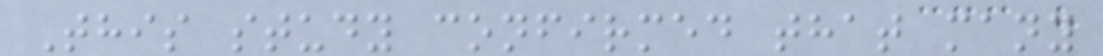This study confirmed that many
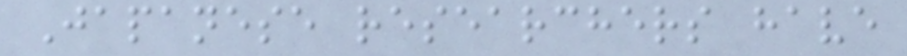Japanese researchers have
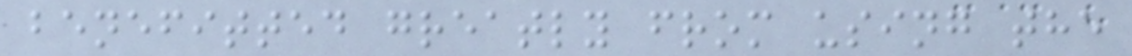benefitted greatly from using the
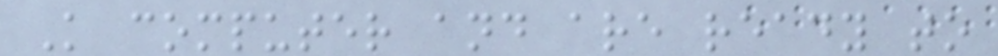K computer and are ready to
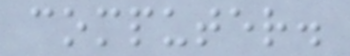computer.
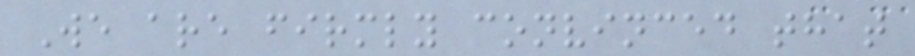We are firmly convinced that
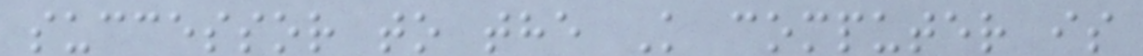successor to the K computer is
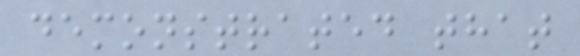demonstrated that
